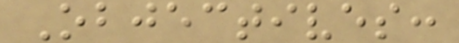Objectives:
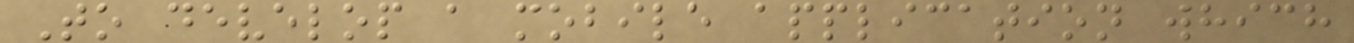To develop a mobile application which
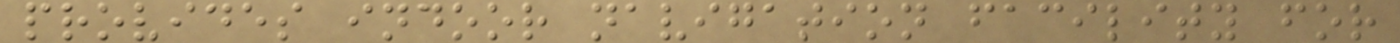provides indoor navigation facility for
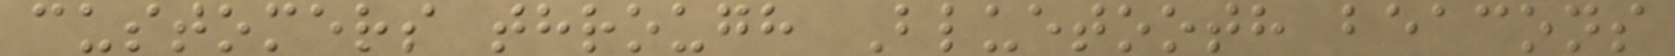customers through Bluetooth beacons
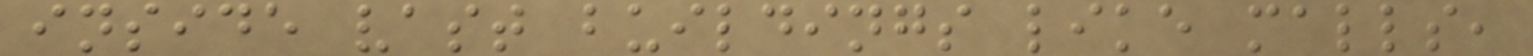inside vast buildings like malls,
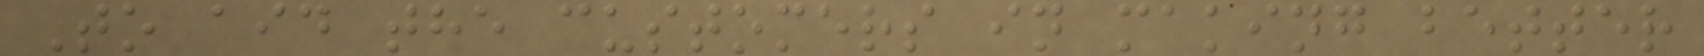To aid the customers in making better
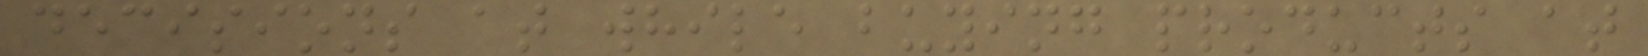decisions at while buying products at
